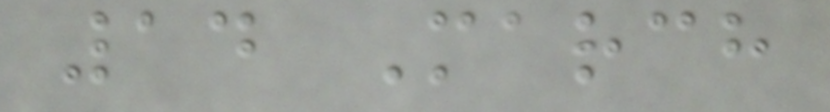14 March
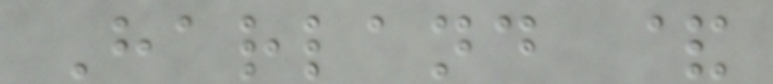Harland &
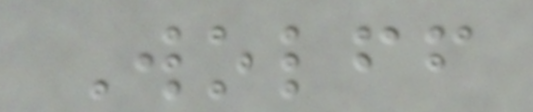Wolff
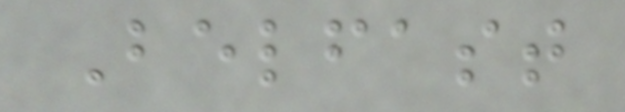Belfast
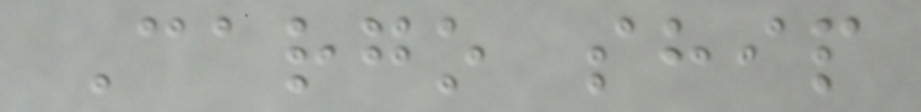Cargo ship
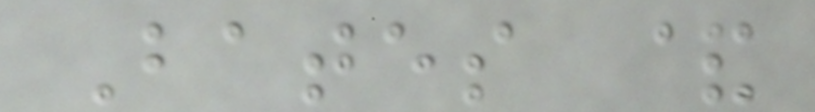Bates &
